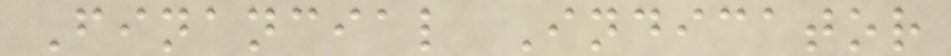Financial Indicator
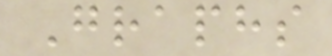Graphs
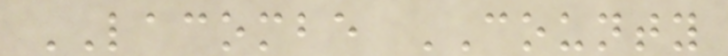LACOMBE COUNTY
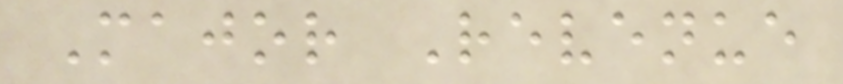Major Revenue
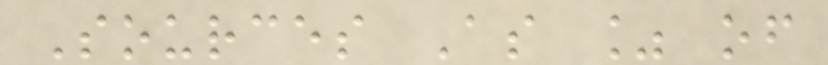Sources As % of
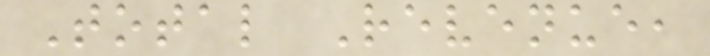Total Revenue,
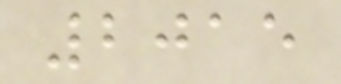2015
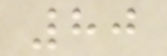80
